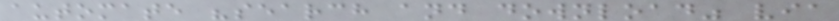automate "search and download" via
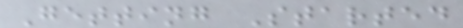Getting Started
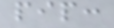pip:
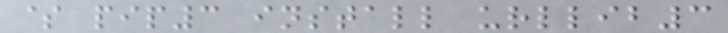$ pip3 install urllib3
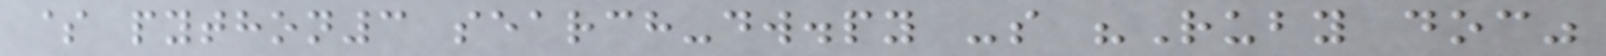$ python3 search-dw.py -s "Ruby doc"
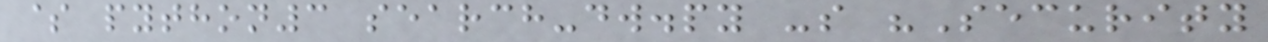$ python3 search-dw.py -s "Security
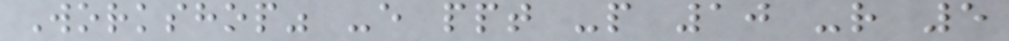Workshop" -e ppt -p 10 -r 5
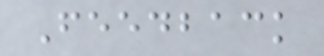Feedback
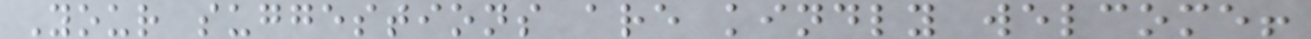Your suggestions are kindly welcome!
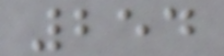254
